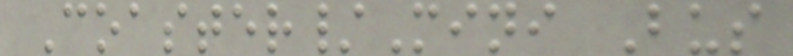Coaster/Mini Bus
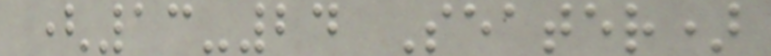(13-24 Seater)
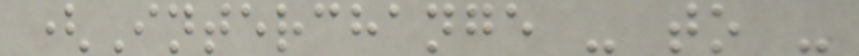(Interchange - to -
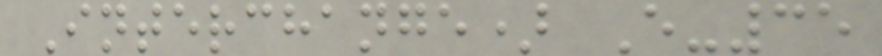Interchange) E-35
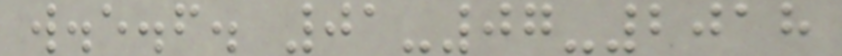w.e.f. 01-07-2018
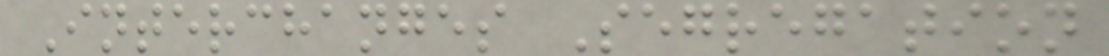Interchanges Segregation
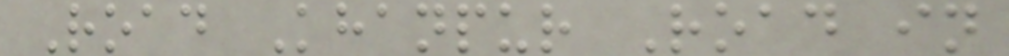Road Khanpur Road in
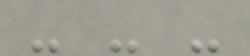- - -
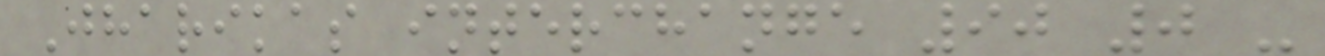Jharikas interchange 90 0 -
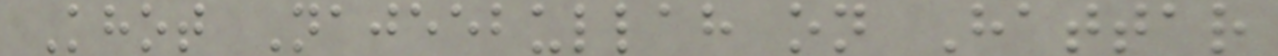Khot Najeebullah on Hattar
